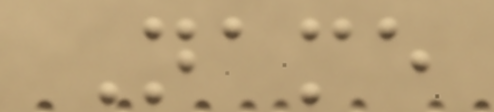Name
